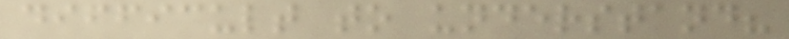difficult to understand?
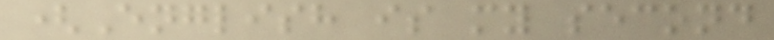(English is my second
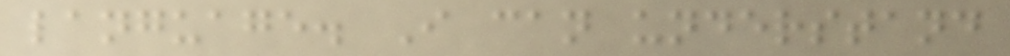language. I can understand
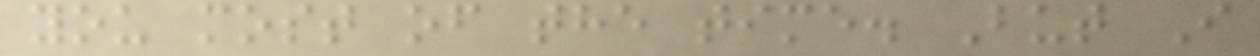you most of the time. But I
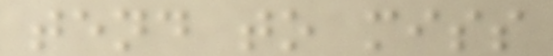tend to miss
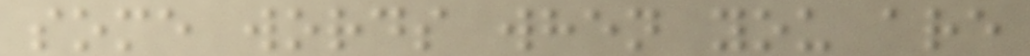some words when you are
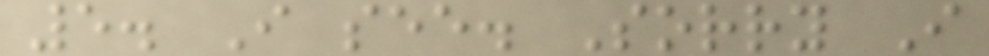5. I see. Sorry I
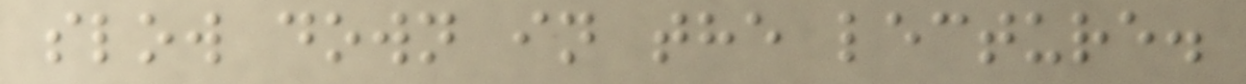slow down in the lecture.
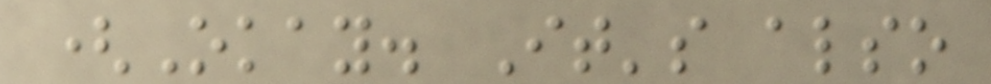(Okay. It's also
